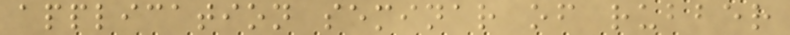application seminar of rubber
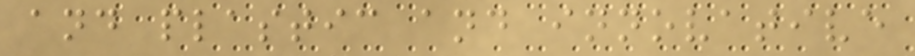and plastic and innovative
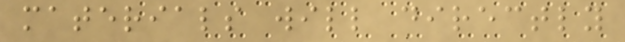materials will directly
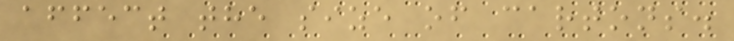affect the size of cartons.
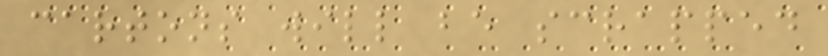cartons will be scrapped
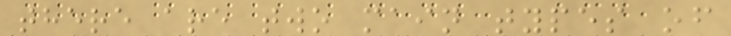there are two main types of
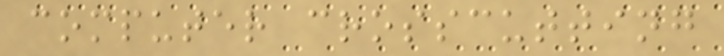computer crosscutting
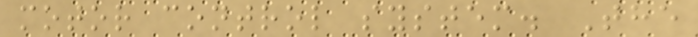motor control system. The
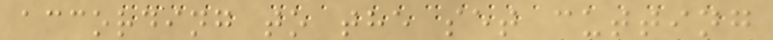according to the set cutting
